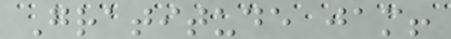Gratitude jam!
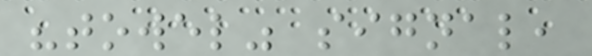"towel" signal,
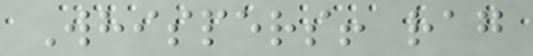Whispers! rag
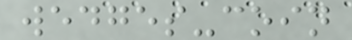wedges-coin
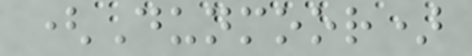(Dunmoor)
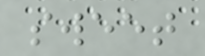sweet
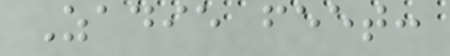Zadie feet:
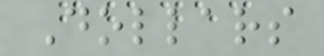Dollars
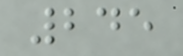245
